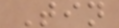Tin
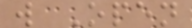w Open
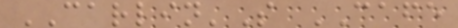CARLIN'S CAFE
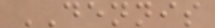DENNIS
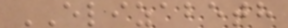ELIZABETH
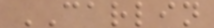CARLIN
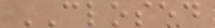CLOSED
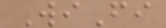WiFi
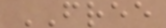FREE
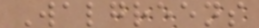Walgreens
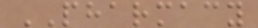PHARMACY
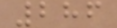286
